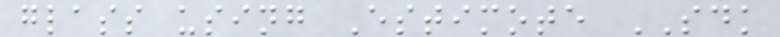glass using Estimote SDK
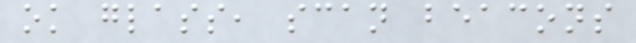ok glass, scan beacons
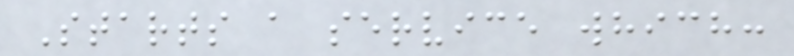Starts a service which:
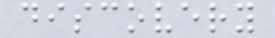discovery
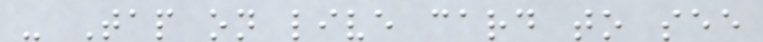- Tap on live card to see
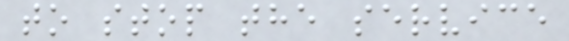to stop the service
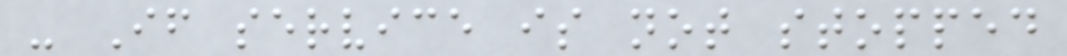- If service is not stopped
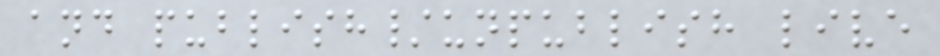and publish/unpublish live
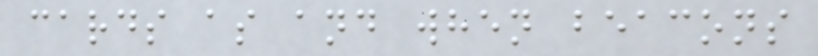cards as and when beacons
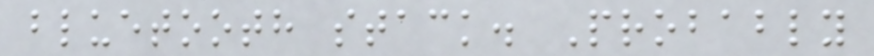bluetooth stack. Probably
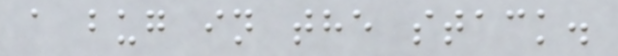a bug in the stack.
